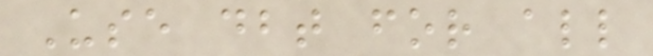Use dbt for all
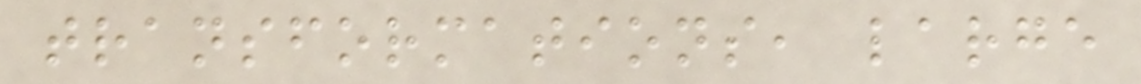transformations, large
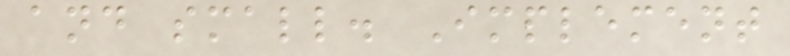and small. Implement
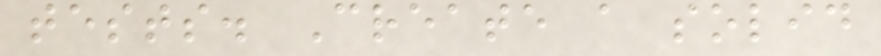tests. Create a solid
